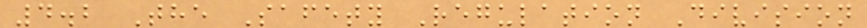4.2 The Safety Regulation Division
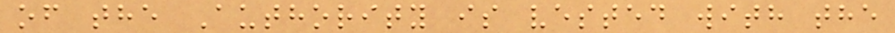of the Authority is vested with the
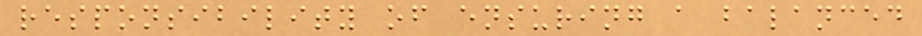responsibility of ensuring a balanced
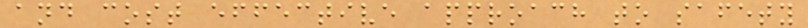and cost effective approach to safety
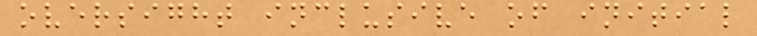oversight inclusive of initial
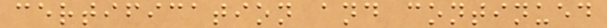certification and continued
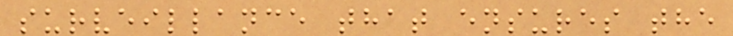surveillance that ensures the
